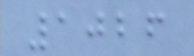1026
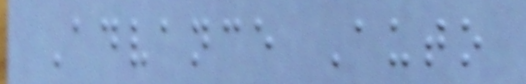Advance Auto
